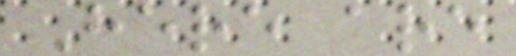Here are
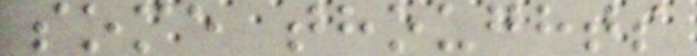some thoughts
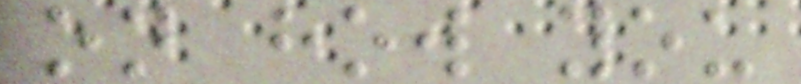on how you
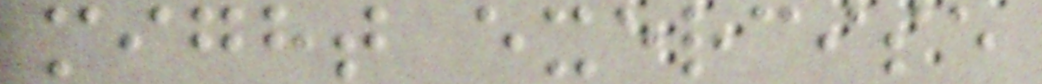might exercise
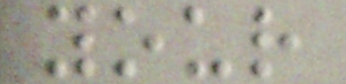your
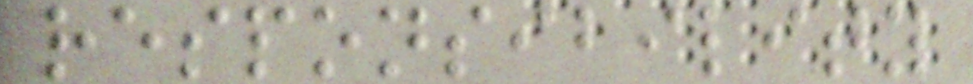responsibility
